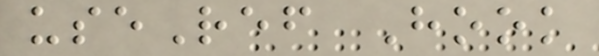useRef Hook
